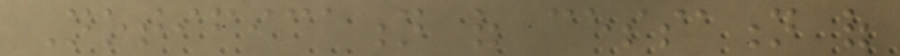Notification of cessation of
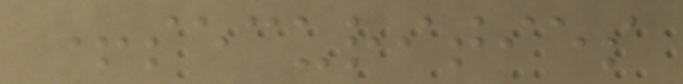+securities
